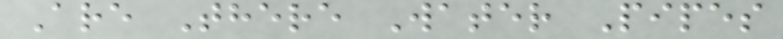Are There Water Pipes
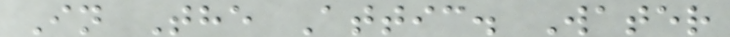In The Attic. Water
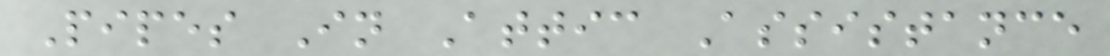Pipes In Attic Assistance
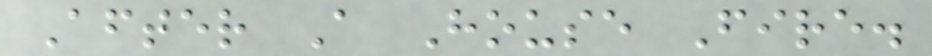After A House Fire.
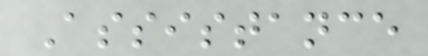Assistance
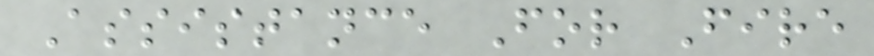Assistance For Fire
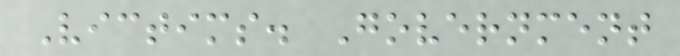Victims. Government
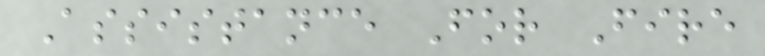Assistance For Fire
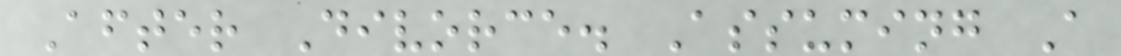After Divorce. Assuming A
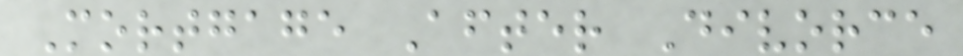Mortgage After Divorce
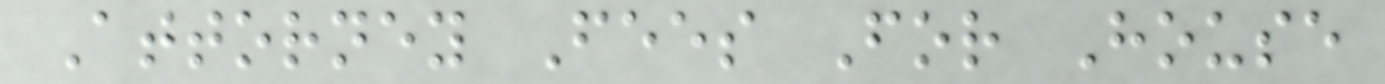Attorney Fees For House
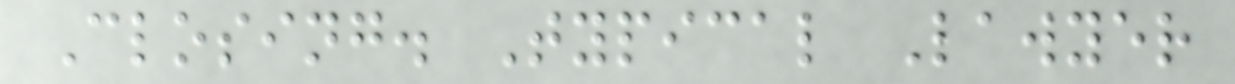Closing. Typical Lawyer
